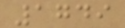1749
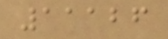11126
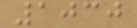1030
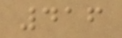416
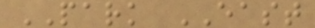PARK EAST
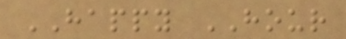HAPPY HOUR
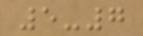5-7
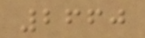2660
